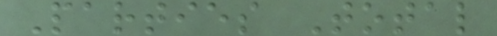Parties Total
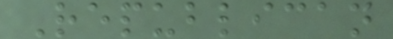Republican
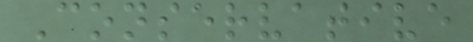Conservative
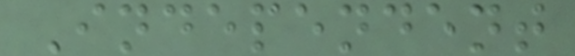Independent
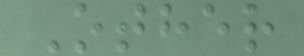Other
